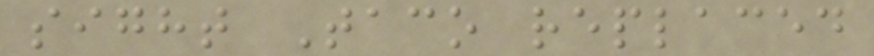sight Taco replaced
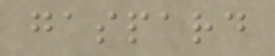gaspard
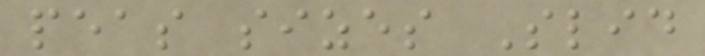peas sizes Slid
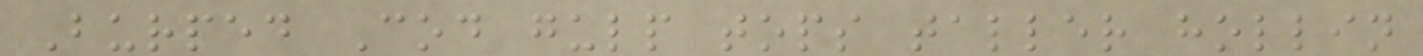Burped Cod gulp tops taller hollin
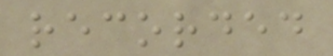recorded
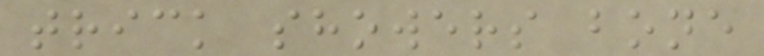trick showers bone
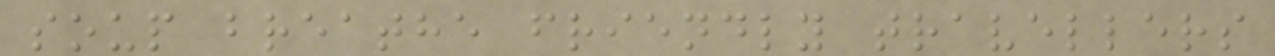soup breathe friendly travellers
